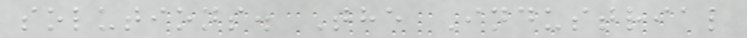solutions. The Industrial
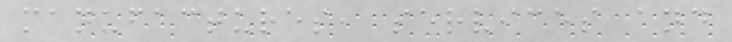manufactures, services and
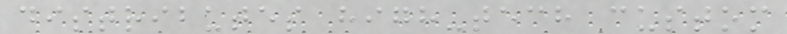distributes high-tech custom
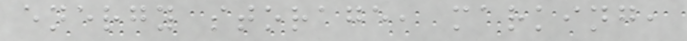energy storage, marking,
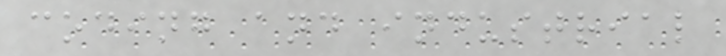coding and industrial
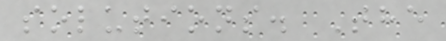solutions. The
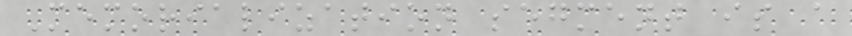Memorialization segment is a
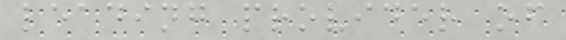leading provider of
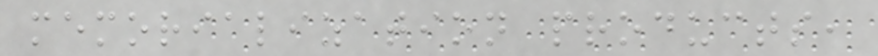memorialization products,
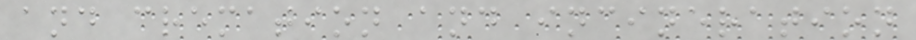and cremation and incineration
